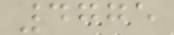4775
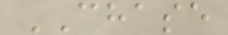CHASE
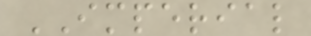IMPERIAL
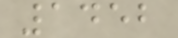1452
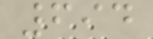694
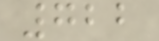722
